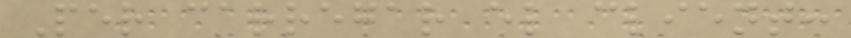Per carregar el client:
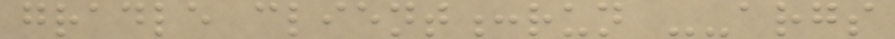gradle client:run --args
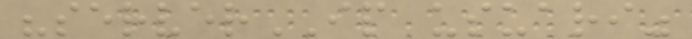"serverIP usuari"
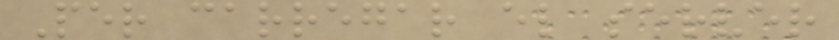Per carregar el server
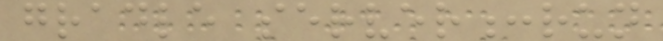gradle server:run
